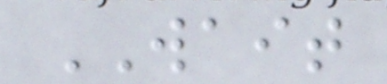WAIT
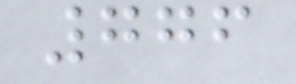776
